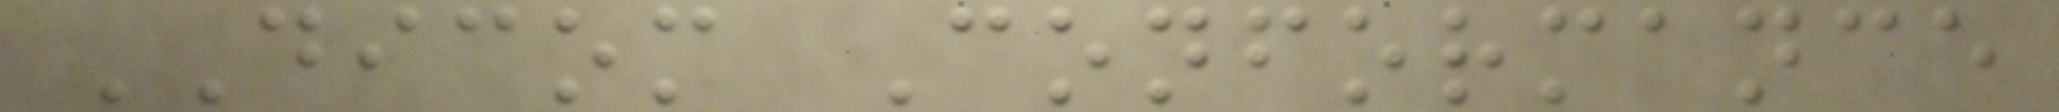DICOM Conformance
